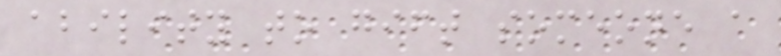ability to gift someone a
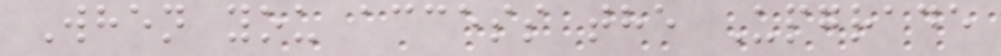When you access the Upgrade
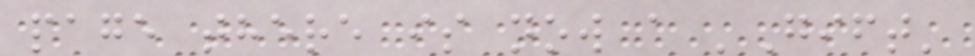page there is now a 'Gift'
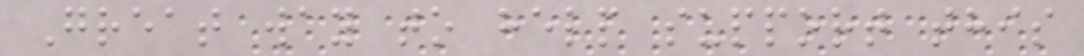Great way to help support this
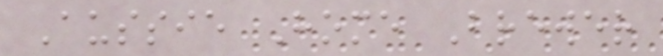Aussie Home Brewer
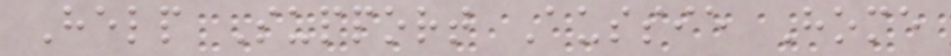Help Support Aussie Home
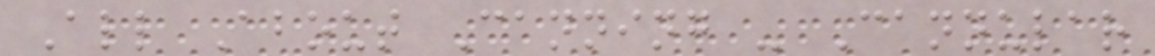All About Canning - Cannular
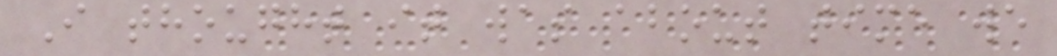I thought it was about time we
